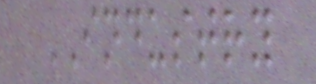INDUSTRY
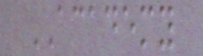ACADEMY
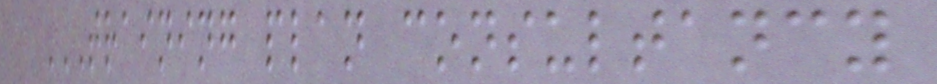TRAINING PLAN CONSULTANCY
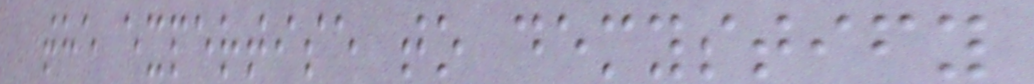the expertise to demystify
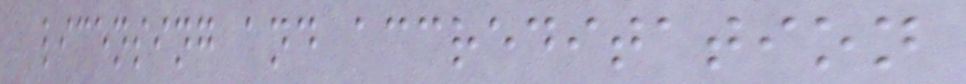licensing and accreditation
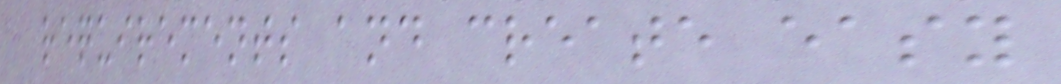requirements and create easy
